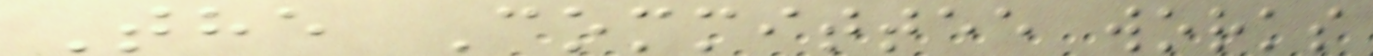The Committee works
